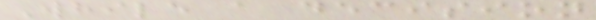While a decision
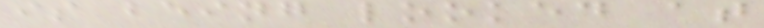is being looked at
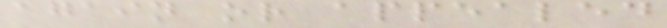again or appealed
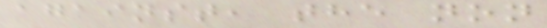against, the non
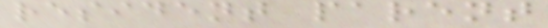resident parent
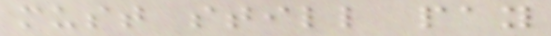must still pay
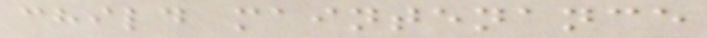child maintenance
